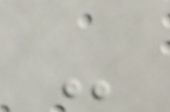-
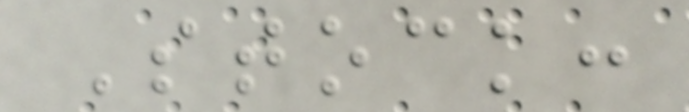Stock:
